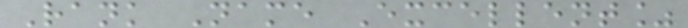Rank Name Excellent%
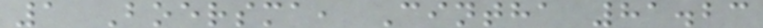1 Boersma, Cintha 81.23
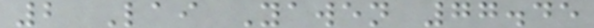2 Lai Yawen 77.45
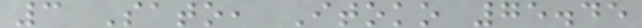3 Sato, Itoko 75.45
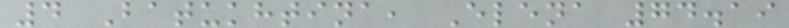4 Batukhtina, Elena 74.19
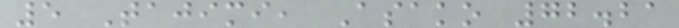5 Tajimi, Asako 72.21
